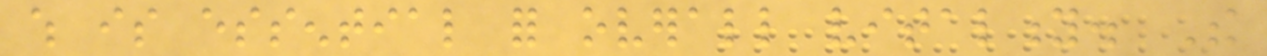which is essential for overall vitality. The
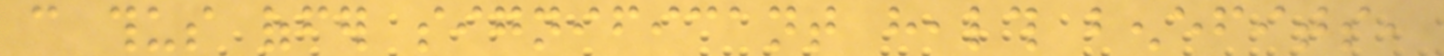can thus offer significant health benefits,
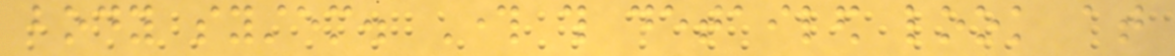body system. Through this detailed look at
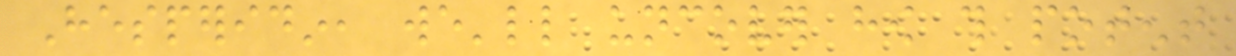Hesperidin, we'll uncover how this potent
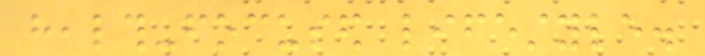health-focused lifestyle.
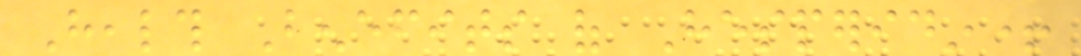Health Benefits of Hesperidin+
